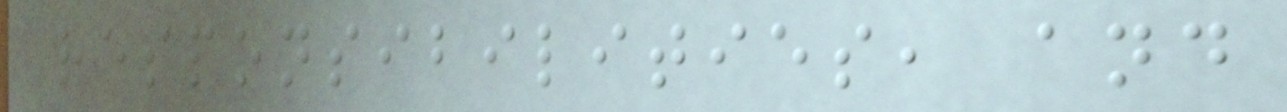responsibilities, and
